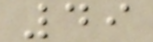49
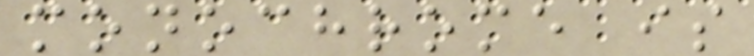monochrome is
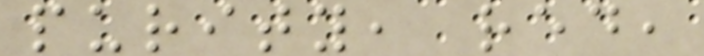purity, red,
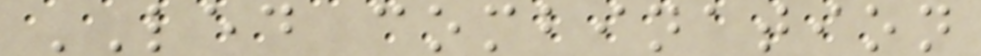LED combination
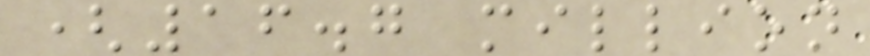(16.7 million
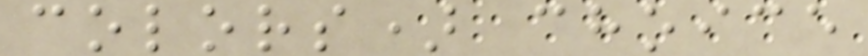colors) choice
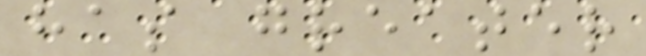has greater
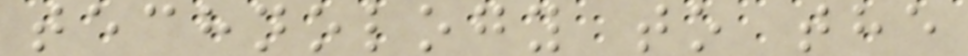technology to the
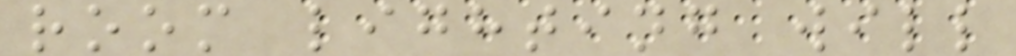room lighting will
